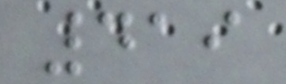419
